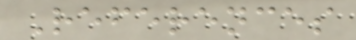References
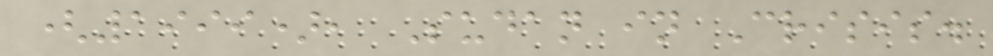(1999), Sudan in Crisis.
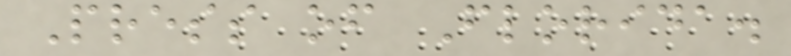Press of Florida.
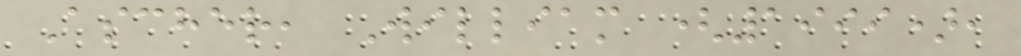Ascher, William (1999),
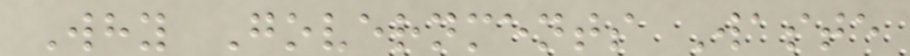Why Governments Waste
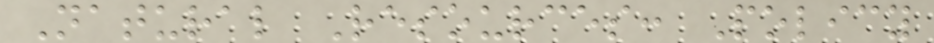Natural Resources: Policy
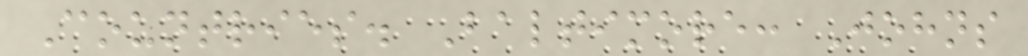Countries. Baltimore: Johns
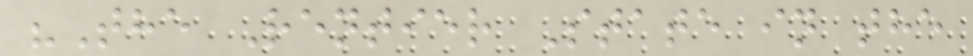"The Rentier State in the
